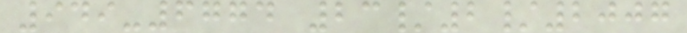949-6774 23/2/2007
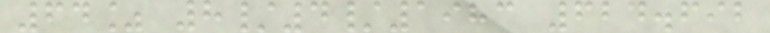64% 8/4/1983 624.692
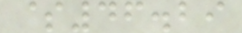$46.29
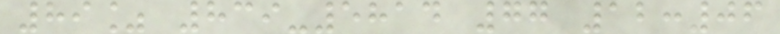89% 839-5814 77 12:06
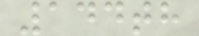144th
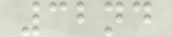32nd
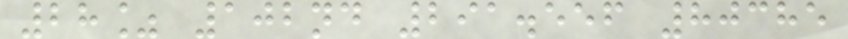28% 102nd 291.556 80385
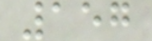157
